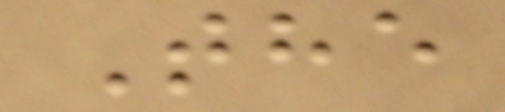The
